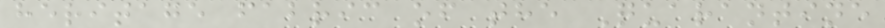heritage fabric of the Quarantine
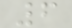6
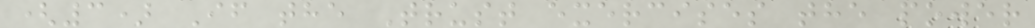(3) If the Trust exercises the power
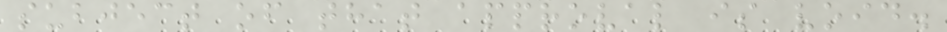subject of that approval is void.
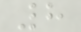8
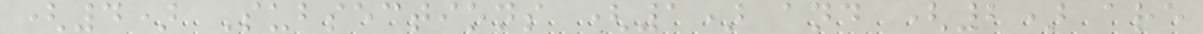(4) Subsections (1) and (2) are
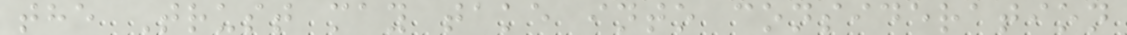the Trust may take into consideration
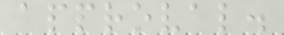approval.
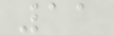11
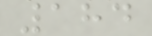184
